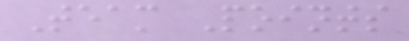Team Points
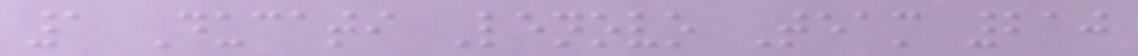1 Ducati Lenovo Team 210
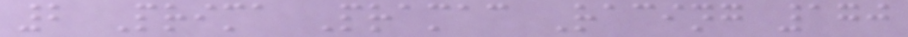2 Prima Pramac Racing 170
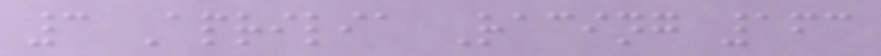3 Aprilia Racing 163
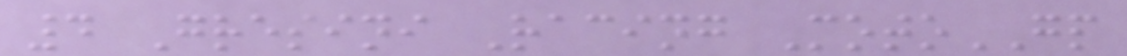4 Gresini Racing MotoGP
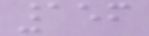156
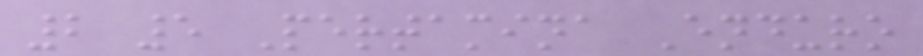2 5 Pertamina Enduro
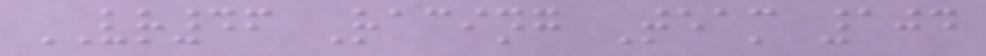VR46 Racing Team 104
